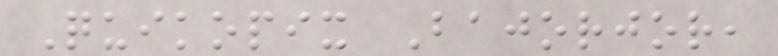Quikopix Bajorjor,
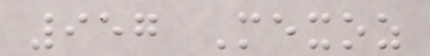957 Mexoz
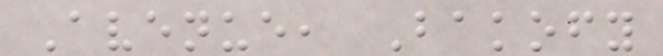Avenue, Bakofy
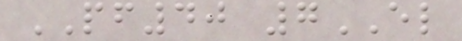PF40 7EL
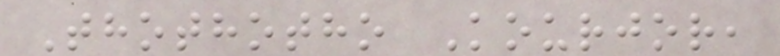Thothotho Kourjor,
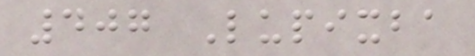407 Lupixba
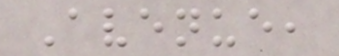Avenue,
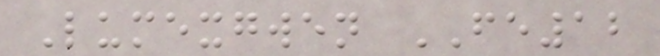Lumexgwen FE12
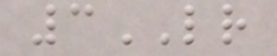3LR
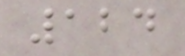124
